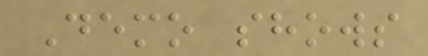Demo shows
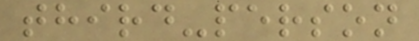third-person
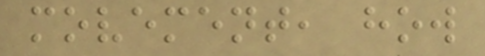movement, how
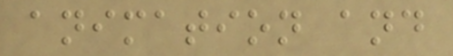animation and
